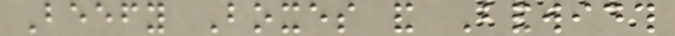Beefy Boxes and Bandwidth
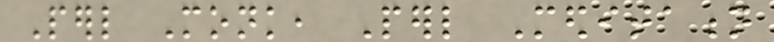Perl Monk, Perl Meditation
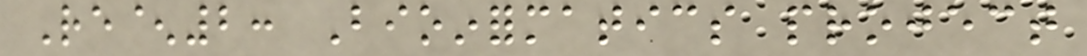Re^2: Bioinformatics project
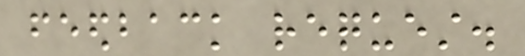feedback request.
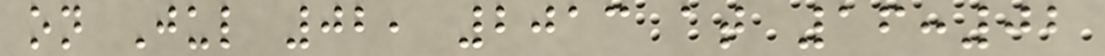on Jul 02, 2013 at 16:02
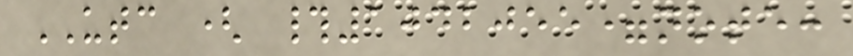UTC ( #1042055=note:
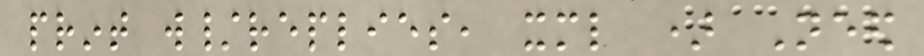print w/replies, xml ) Need
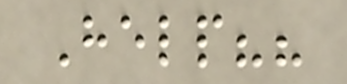Help??
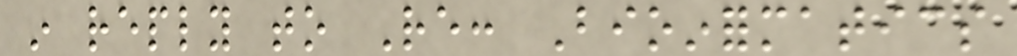in reply to Re: Bioinformatics
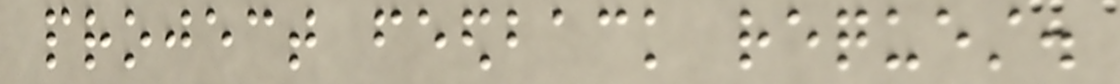project feedback request.
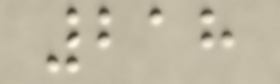218
